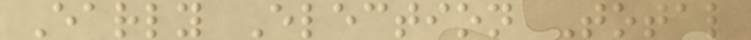Early Election Total
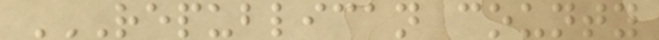REPUBLICAN COUNTY
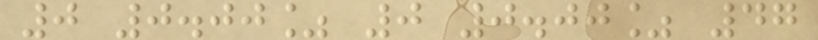0 0.00% 0 0.00% 47
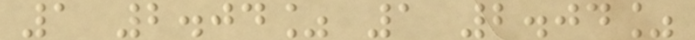1 2.04% 1 2.04%
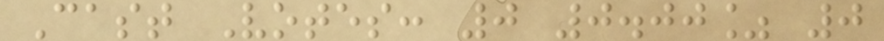Cast Votes: 0 0.00% 0
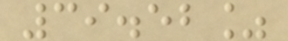39.52%
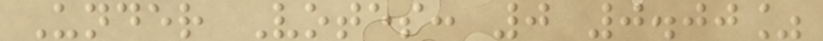Under Votes: 0 0.00%
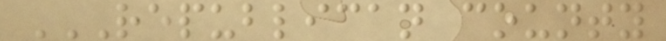REPUBLICAN COUNTY
